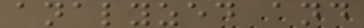analyzed and
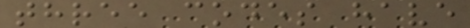three codes have
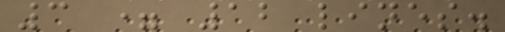3 = 12 lines.
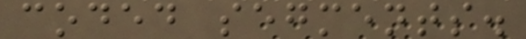coded segments.
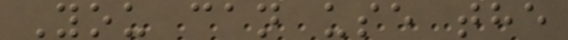You can use the
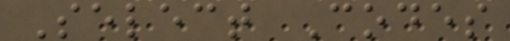Select Codes
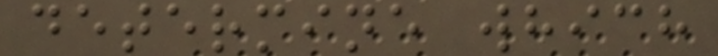determine which
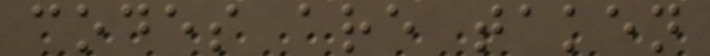codes are taken
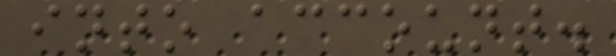into account.
